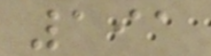191
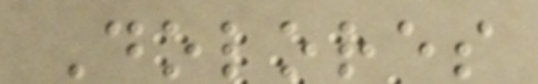Dolores
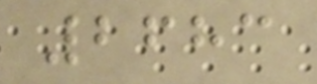2683
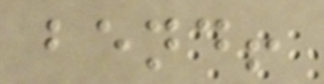bend!
